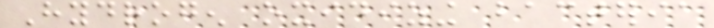Hydrogen oxidizing bacteria
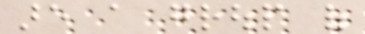are a group of
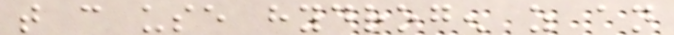that can use hydrogen as an
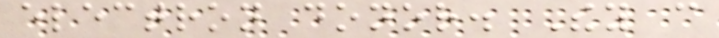electron donor. They can
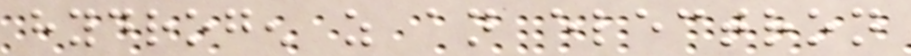hydrogen as an electron
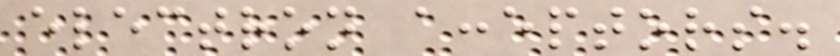electron acceptors.
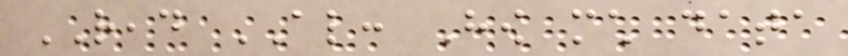READ ALSO: How much data
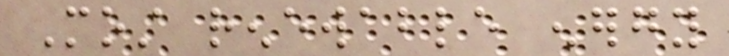Most renewable energy
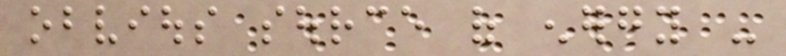obvious source of energy -
